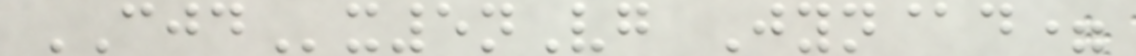CJDx5nVg Jyn@d=
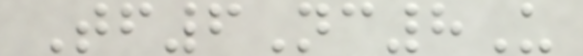Tf6Nc8U
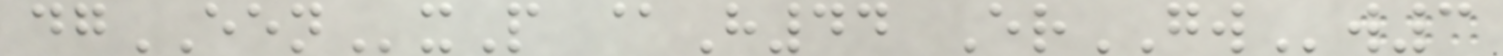dgEENxP @H44 ErGWw3
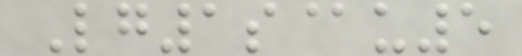Lg1s@u5
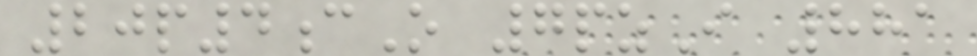20p4cO 7pzI 881
